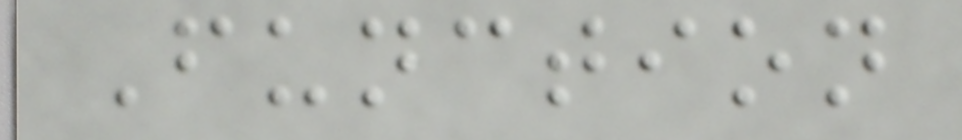Function
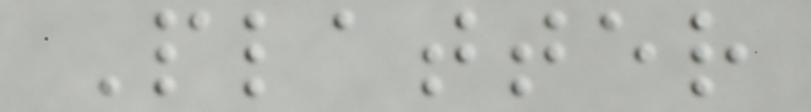Platter
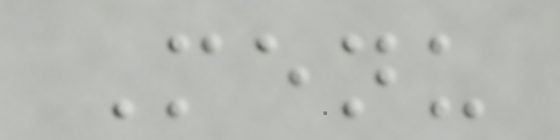Menu
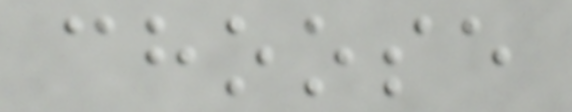choose
